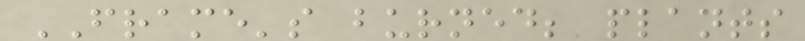FRAME's burned; plants
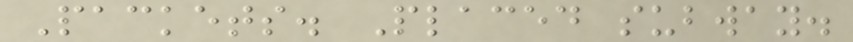Packets. Placed subway.
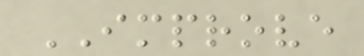IMPROVE
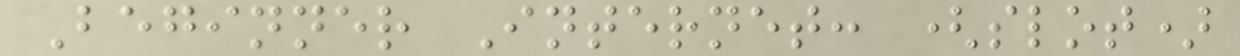Beginner Internet: (slot)
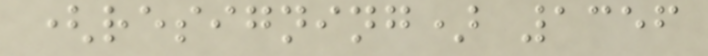(resigning) 1356
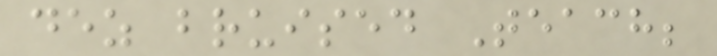dez bruised Teach;
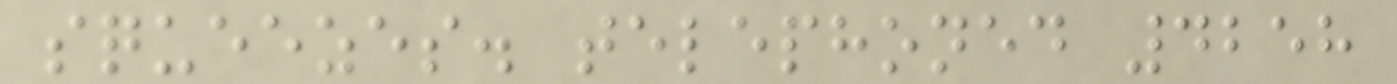squeezes. telephoned 4258
